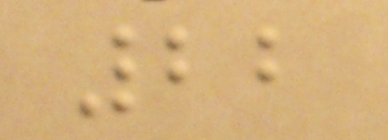22
